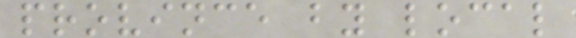province by local
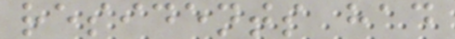residents had
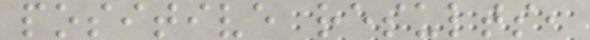positive results,
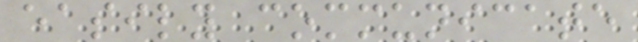easily communicate
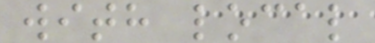with local
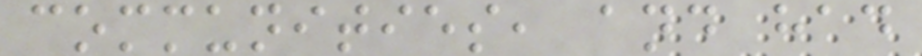communities, and had
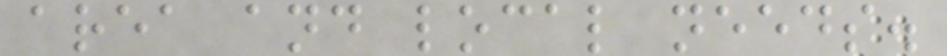area and local needs.
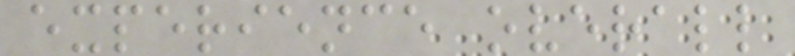experience overall
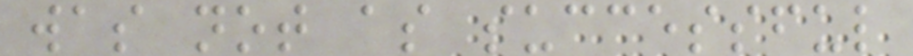was not as successful
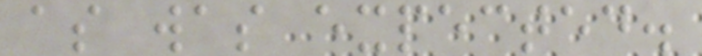as was expected.
